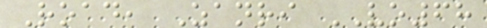Road, Zanri VO68
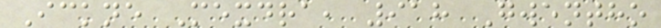Ickne Mexdra, 918 Gwentho
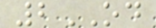2OD
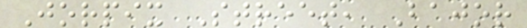Jorpix Street, Bajor
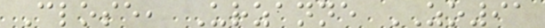Close, Urzanne ZO91
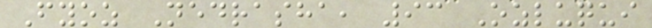Fyoz Nedrasha, 93 Ozluqui
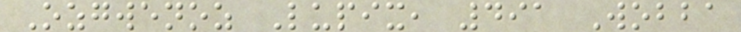Ozgwenoz Lupix, 491 Wobba
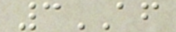3AF
